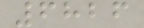6826
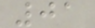01
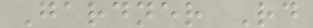Gardner Rd
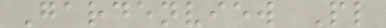Gardenview Pl
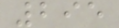295
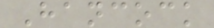Hancock
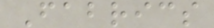Fabrics
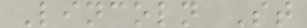Lincoln St
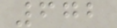672
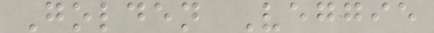Golden Veggie
